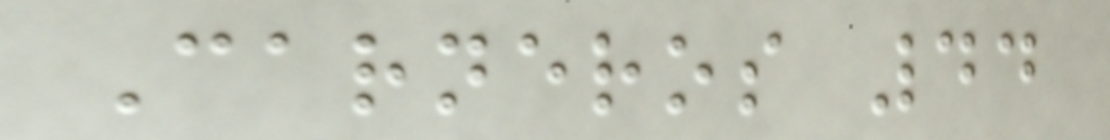Carneros 44
